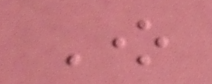One
